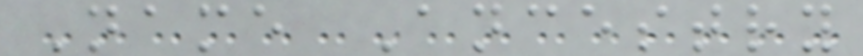Name Ancestry
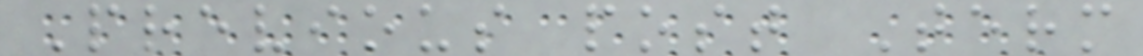Previous post Term
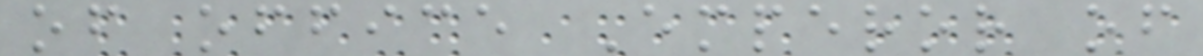of office Emperor of
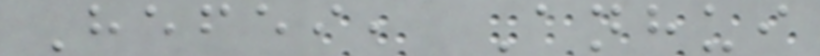Hefei, Anhui
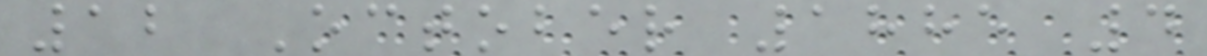12 October 1885 4
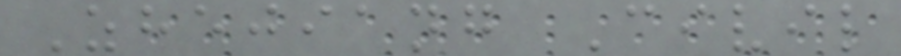Zhejiang Civil
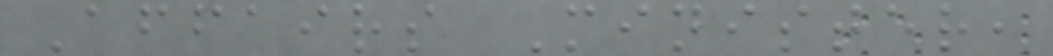Affairs Minister,
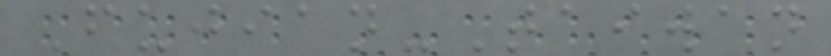Fujian-Taiwan
